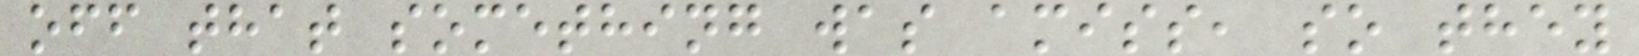off that something was amiss, so they
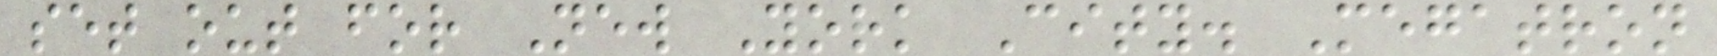set out for New York City. Megatron
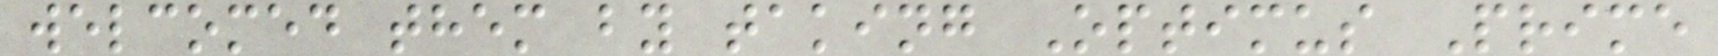welcomed them by taking Optimus Prime
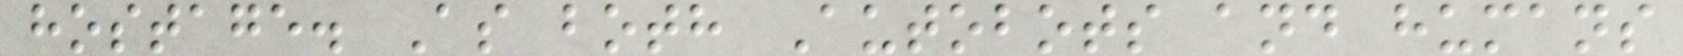hostage. As both Autobots and humans
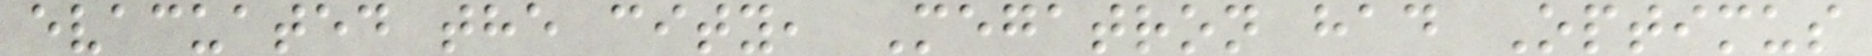evacuated the city, Megatron had Optimus
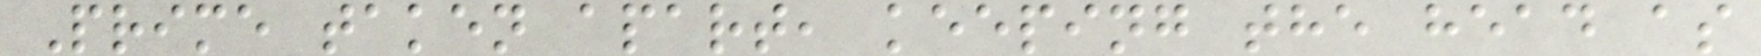Prime taken apart, keeping the head as
